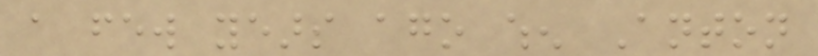a few years ago when Anton
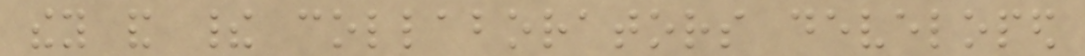they and their collaborators developed
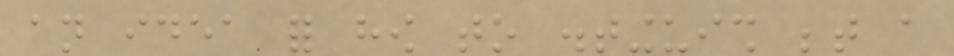an idea for how to distinguish between a
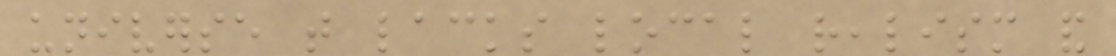universe that lacks local realism and
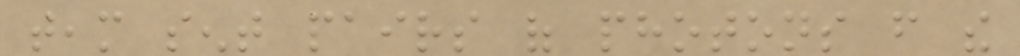team sent pairs of photons from the
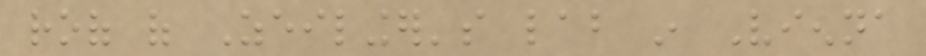roof of Zeilinger's lab in Vienna
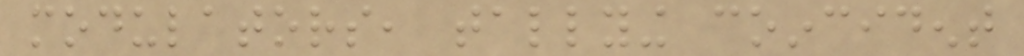modulators, tallying coincident
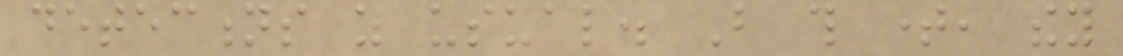detections as usual. But this time, they
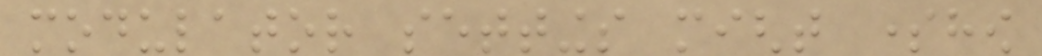modulator settings might somehow
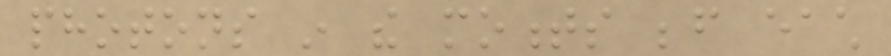photons in the moments before each
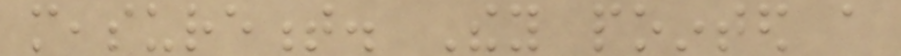measurement. They pointed a
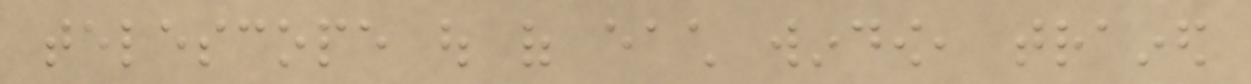telescope out of each window, trained
